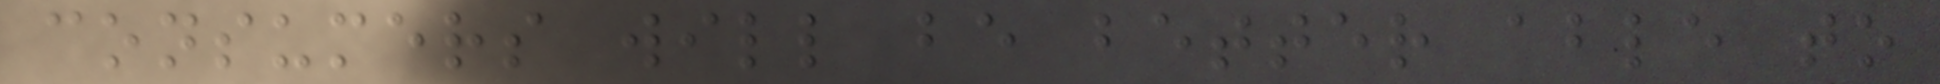consumers will be better able to
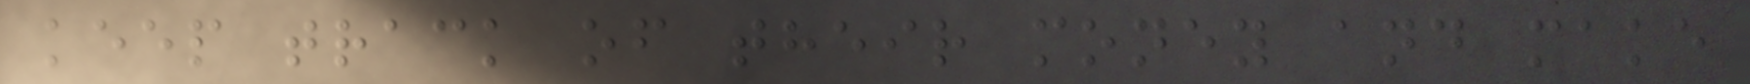keep track of their money and make
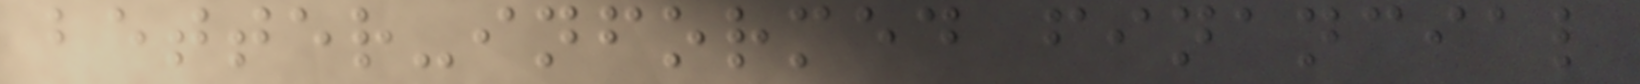better-informed financial
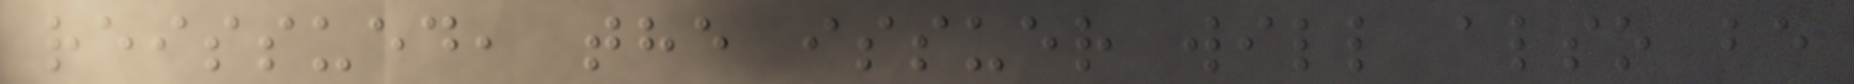reissued, the issuer will also be
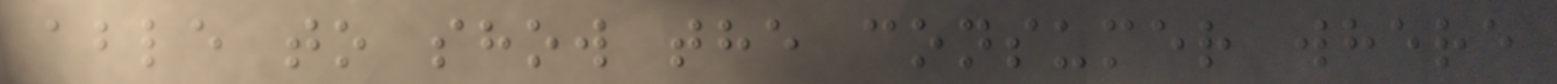able to show the consumer where
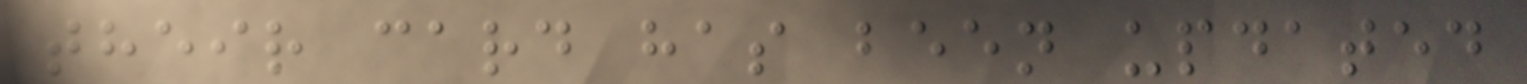their card has been updated
